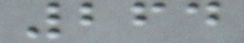264
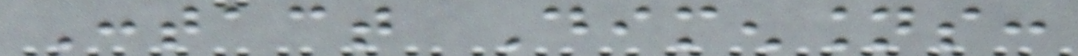Contact Dimensions:
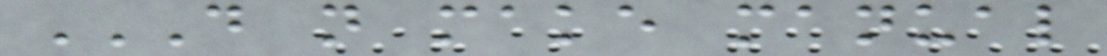DO NOT MAKE MANUAL
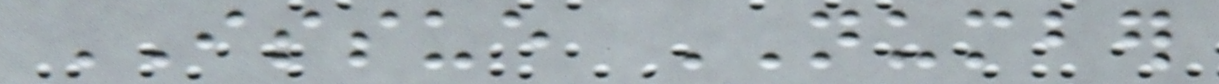ISSUE NUMBER
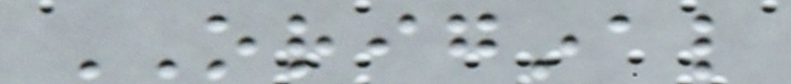ORIGINAL
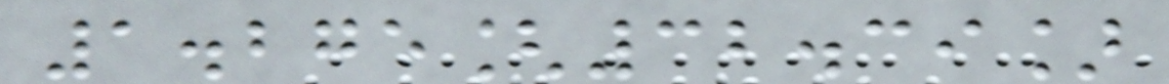1.275[32.39]
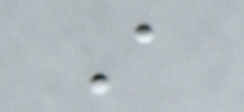A
